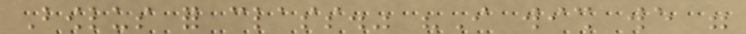Bowlus for class." "I wish we were
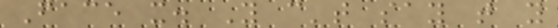Face it. You can't say that you
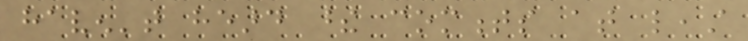haven't heard these comments at least
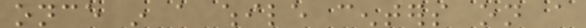once in a while centers on a
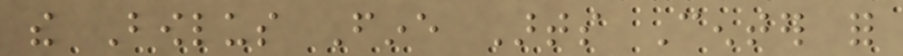the Bowlus Fine Arts Center for
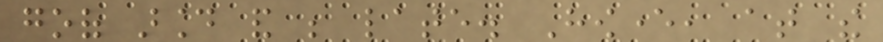goof around and be late. However, at the
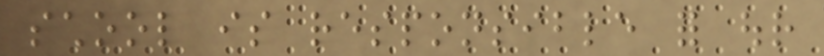school is responsible for our
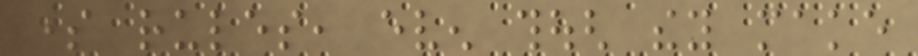some rules, even though they make
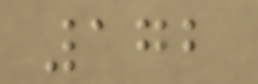172
